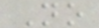No
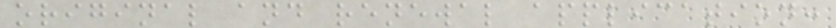original and renewal application:
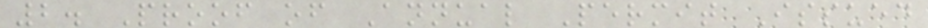2. Proof of Annual Permit Issued
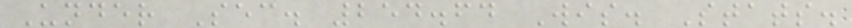Under Sec. 254.64 Wis. Stats.
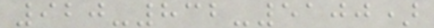920-832-5100)
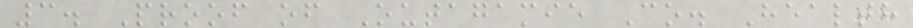3. Proof of Outagamie Co. Health
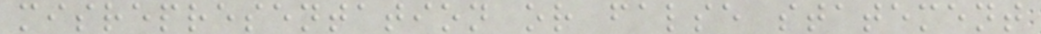misrepresentation or false statement
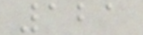121
